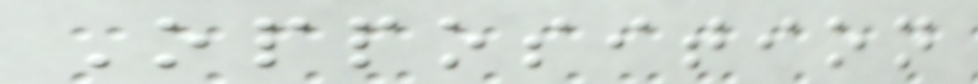Opposition
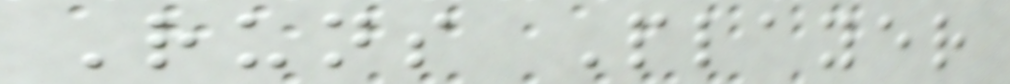Runs Player
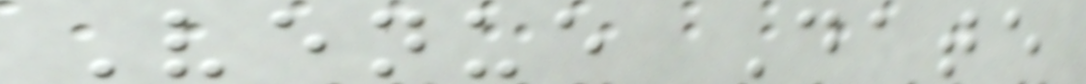Venue Date
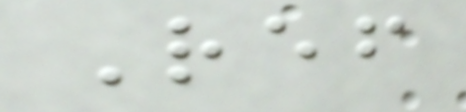Ref
